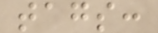tags:
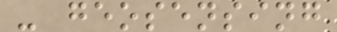- geosensing
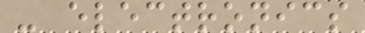- electronics
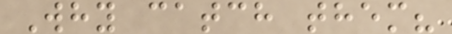Why catch them?
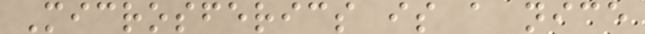Microsferics is a nice
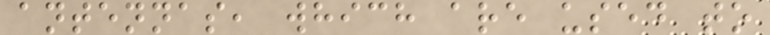antennas, which are used to
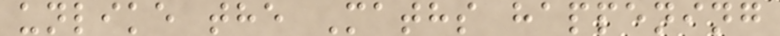unlike the Maths happening
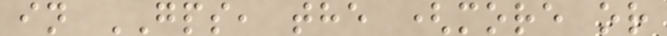in GPS, the (more or
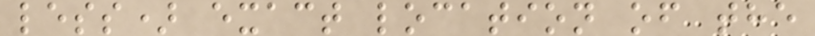less) exact location of the
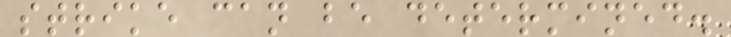strike can be determined.
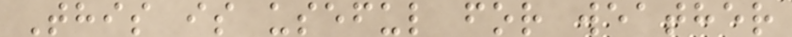This is useful for weather
